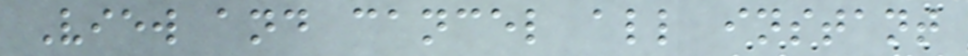View and cancel all instant
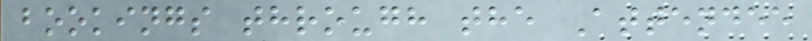bookings through the Attendee
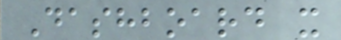Dashboard x
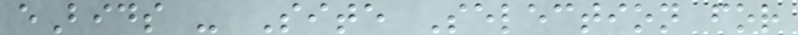eBids - Site Selection for
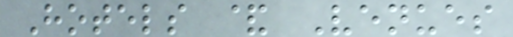Hotels & Venues
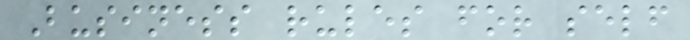Business rules for self
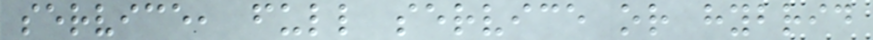service, full service or hybrid
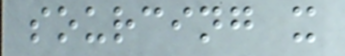sourcing x
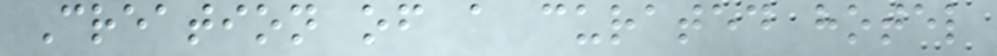Creation of a curated hotel
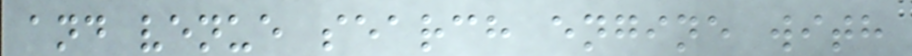and venue search engine with
